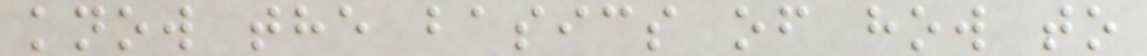know the basics of how to
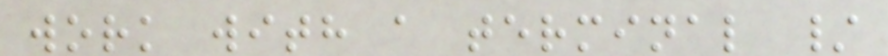work with a terminal /
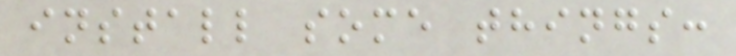install some things:
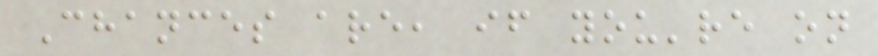Chances are, if you're on
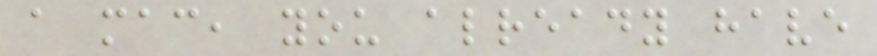a mac, you already have
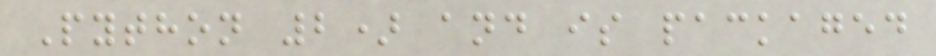Python 2) and is packaged
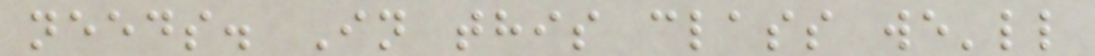needs. In this class we'll
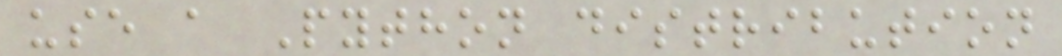use a Python distribution
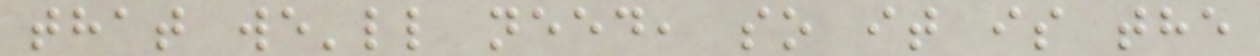that we'll need, so it is the
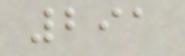291
